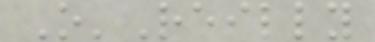O'Reilly
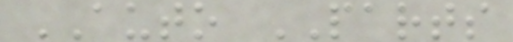AUTO PARTS
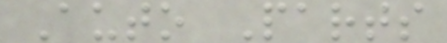Auto Parts
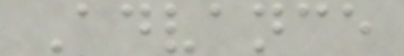Advance
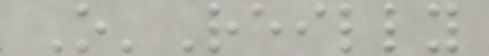O'Reilly
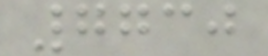7730
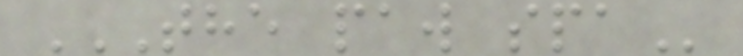THE PAW SPA
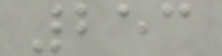253
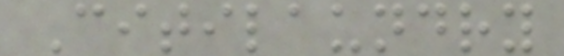Citilaundry
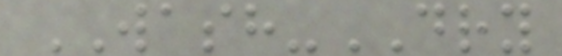WASH-DRY
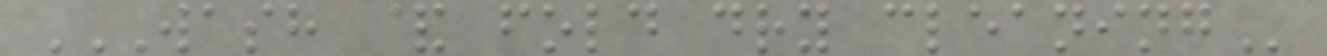WASH & FOLD DRY CLEANING
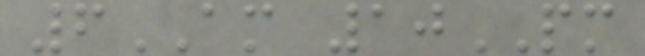6AM 10PM
